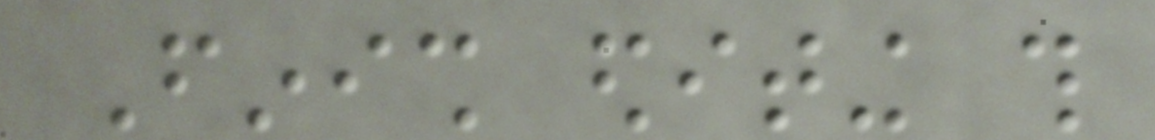Finish editing this
